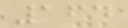164
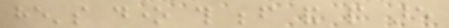he's done this before and people are
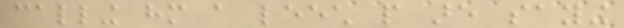calling him a leech people are saying
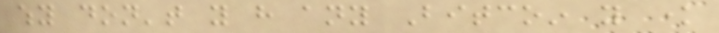why don't you have any Bitcoin you know
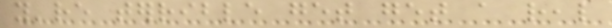you're terrible get get a real
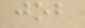job
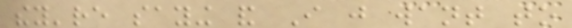they're saying and I just want to
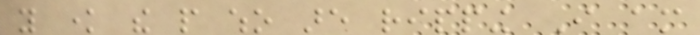you know the people who are ripping I am
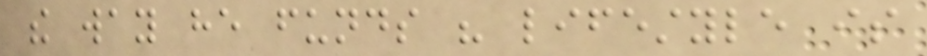the way he funds his lifestyle is
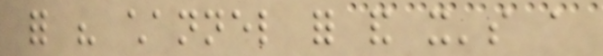for his channel for and it's a
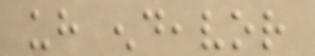uh endeavor
